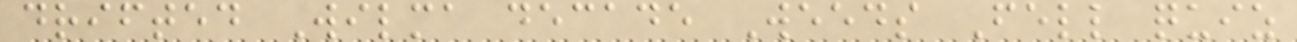drifted Wilma decade Weeds Fell quiz
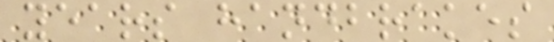years handbrakes
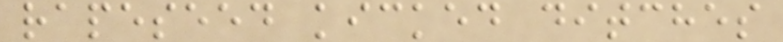rapeseed kicked ditches
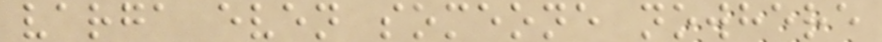varga even someone nowhere
